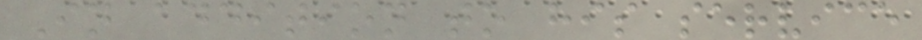In addition to his service
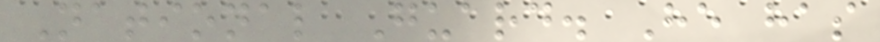National Guard. He has
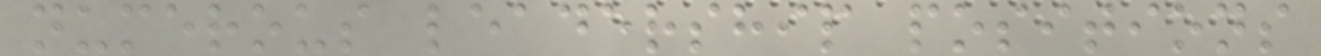numerous leadership positions
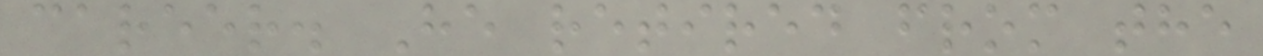career. He retired from the
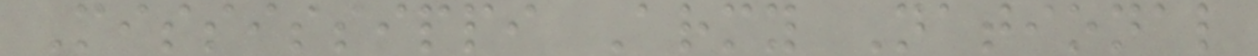Mississippi Army National
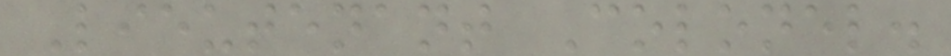Lieutenant Colonel.
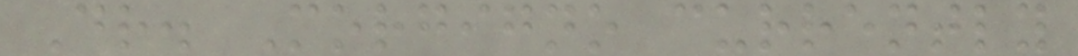Dr. Morgigno currently
